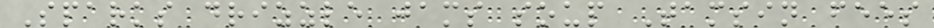Sparks drizzle jams soup Tamsin fees
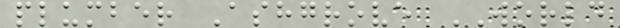plumber Ashgrove WORLD
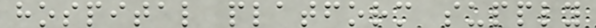hospital platform supply
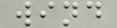wind
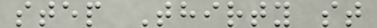step Thirty st
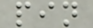pin
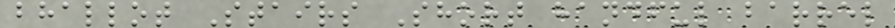bhallot Stairs Short handful barrel
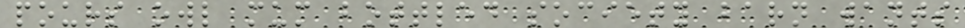pours owl mum bottled society barn wants
